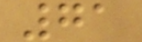71
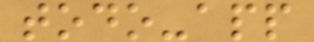todo-app
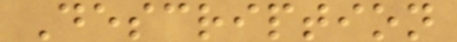Description
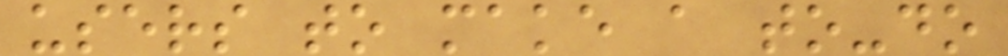users to make a to-do
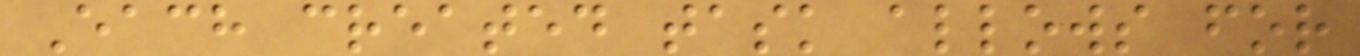Each created task allows for
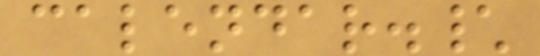calendar.\
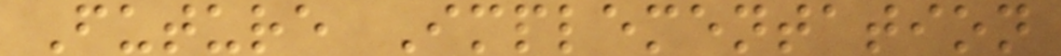Future Implementation
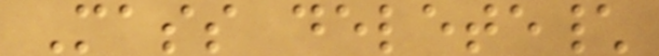Mass delete\
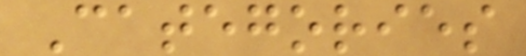Categories
